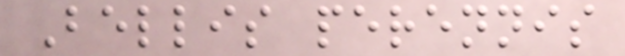Bellis perennis
